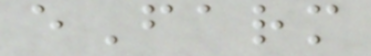eFarm
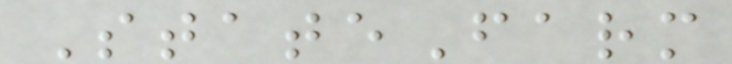StateFarm
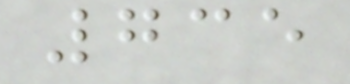735
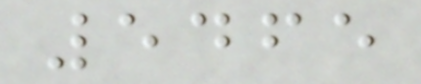5465
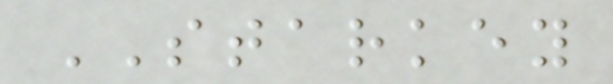STARKEY
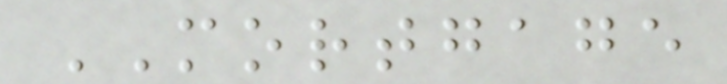MORTGAGE
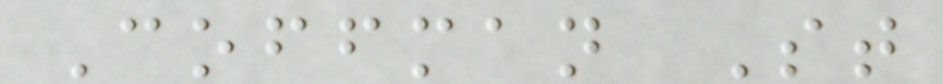Coffman St
